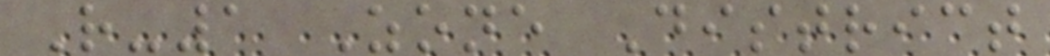R-1 Zone District
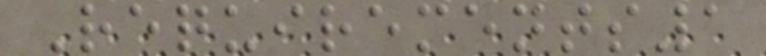Requirements1
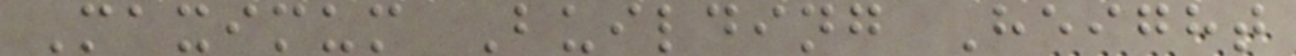Maximum Building Height
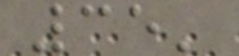35'
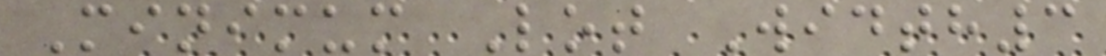Minimum Lot Width3
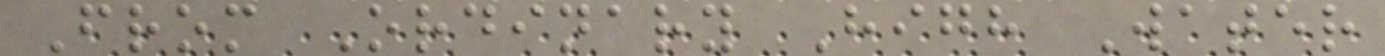From Ordinary High Water
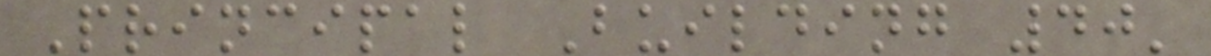Principal Building 40'
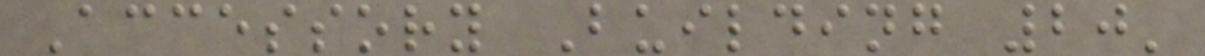Accessory Building 20'
